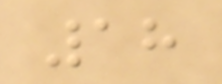18
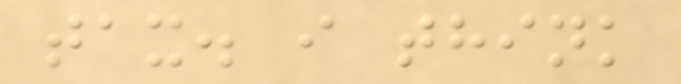tax. i think
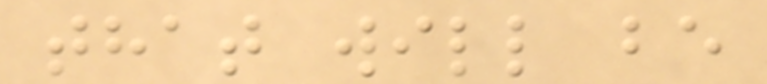that will be
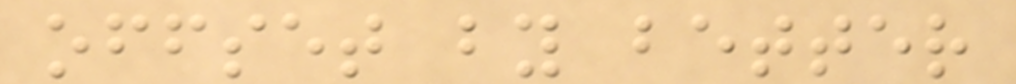offset by better
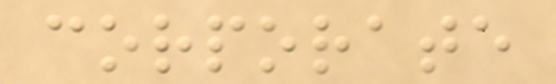corporate
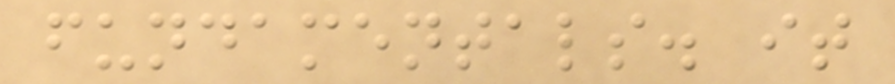fundamentals. it
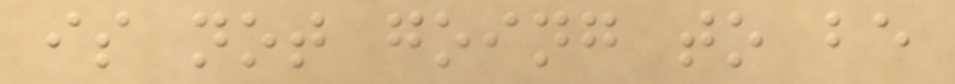is not going to be
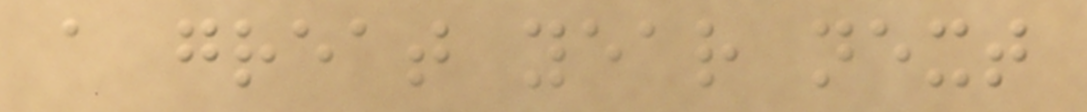a great year next
